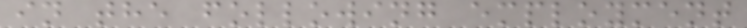in the following employment
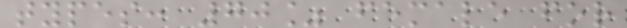types: 70% female for
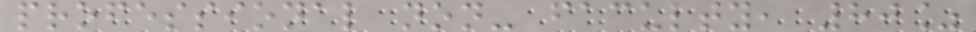professional non- faculty, 80%
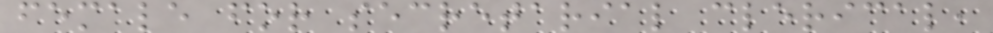female for secretarial clerical,
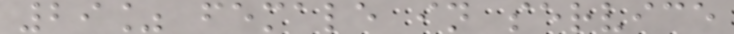29% female in service
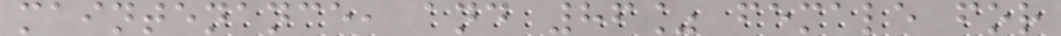maintenance, and 86% female for
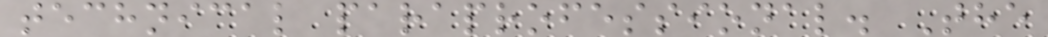technical paraprofessional. The
